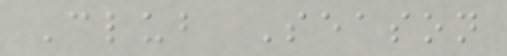Club Season
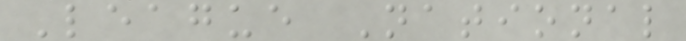League National
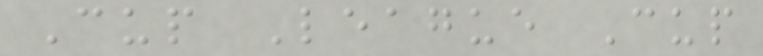Cup League Cup
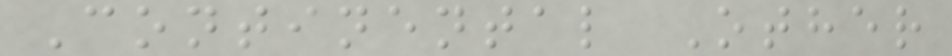Continental Other
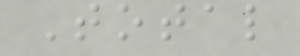Total
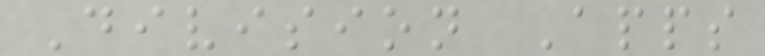Division Apps
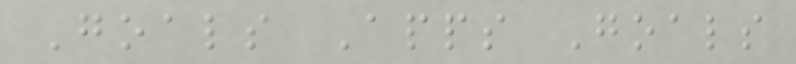Goals Apps Goals
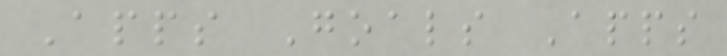Apps Goals Apps
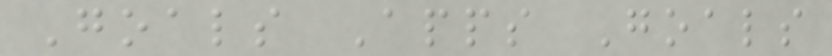Goals Apps Goals
